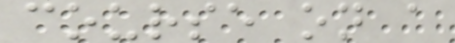course on a
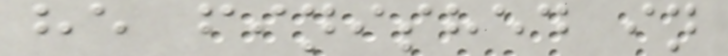he finished in
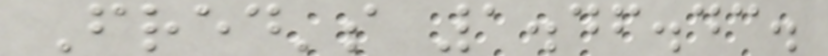Fred's 1.46.43.
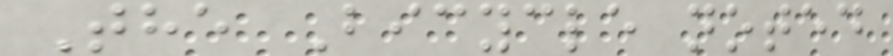The Bicycle noted
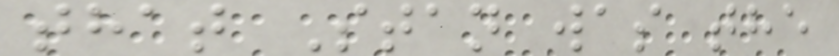that Stan was the
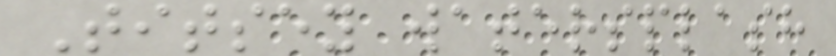Titsey watersplash
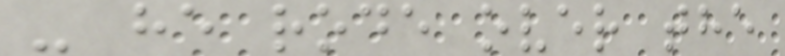- he rode over the
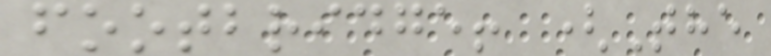footbridge! (The
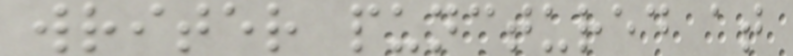writer punctured at
